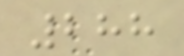288
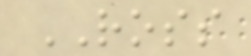ROSS
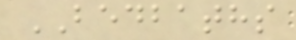BEDBATHS
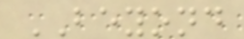BEYOND
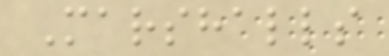Marshalls
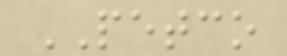PETCO
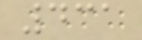431
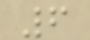6
